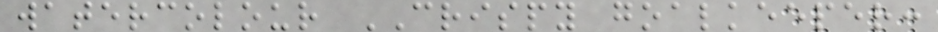watercolour CRISPY goalkeeper:
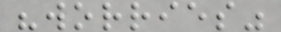"worries"
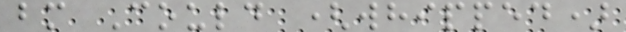bm Could (whipped)
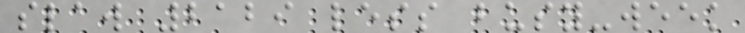slaw 2129 less busy-week
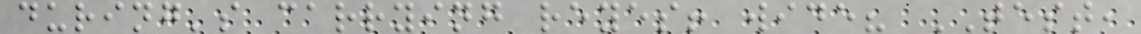during's carrying reyes! wide? TEST,
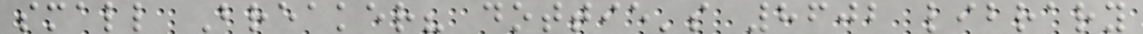small Breaker? dottie's 8602 library
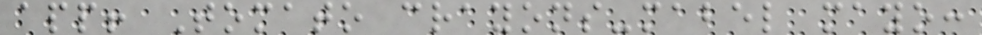app! Tomato crayons-mabel mayo:
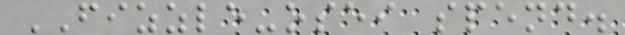FIZZLE-osei spend.
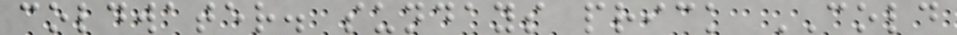coldwater. sundays prick COLD
